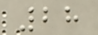28
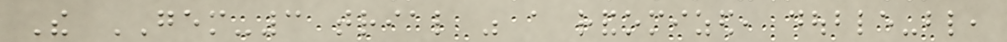The GEM-3 trial was a randomized, double-blind,
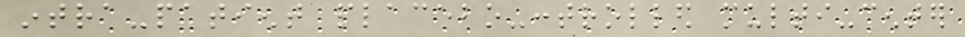intra-patient placebo-controlled multi-center
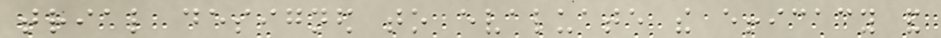trial designed to evaluate the efficacy and
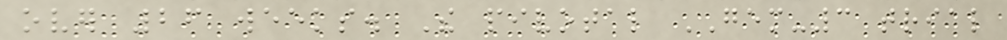over 26 weeks. The pivotal GEM-3 trial
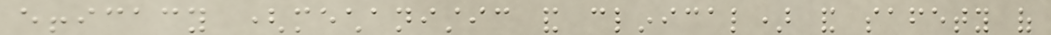efficacy (mechanistic and clinical) and safety of
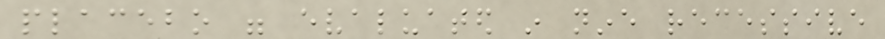placebo were evaluated in nine recessive
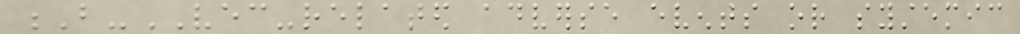B-VEC-related adverse events or systemic
